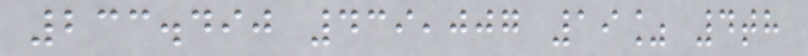233.490 439,007 19% 4th
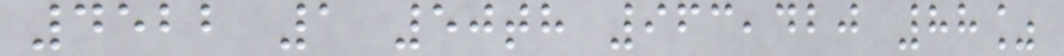4522 1 50th 963,420 88%
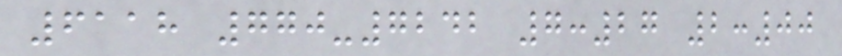6118 770-7242 7:27 2:00
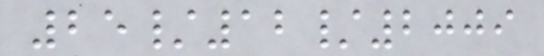25/12/2009
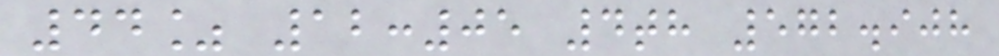44% 12:05 4th 572.908
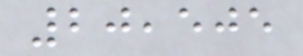20,505
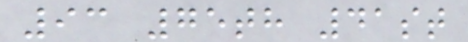93 75th 41st
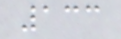133
